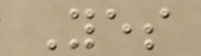Yes
